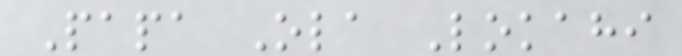Papa Ola Lokahi
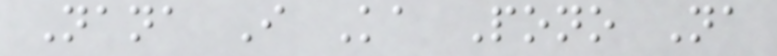Nana I Ka Pono Na
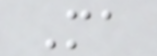Ma
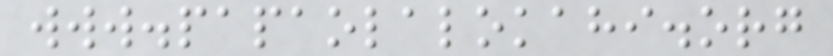www.papaolalokahi.org
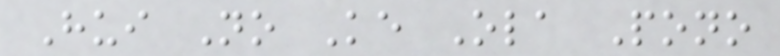Hui No Ke Ola Pono
